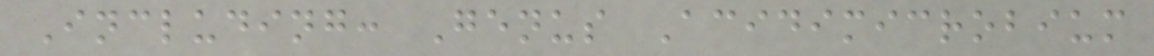Including: Genus Acidimicrobium
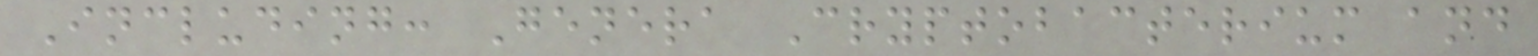Including: Genera Cryptobacterium and
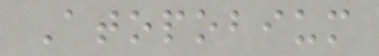Atopobium
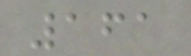161
